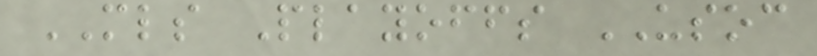MLS Playoffs USOC
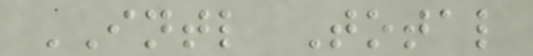INTL Total
